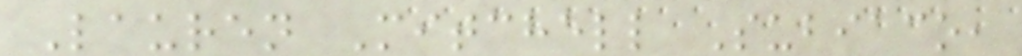Lauren Mitchell Subiaco,
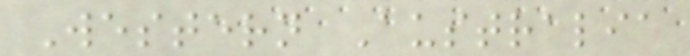Western Australia
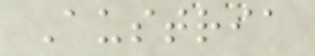Austria
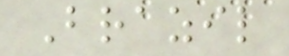Brazil
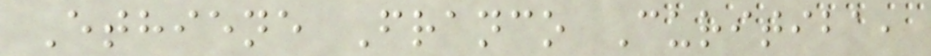Ethiene Franco Curitiba,
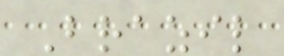Brazil
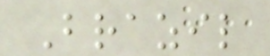Brazil
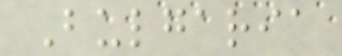Bulgaria
